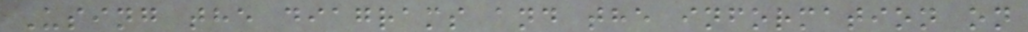Using the diagrams and the information on
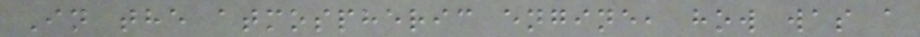In the atmospheric engine, how was a
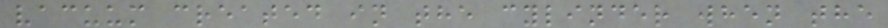vacuum created in the cylinder when the
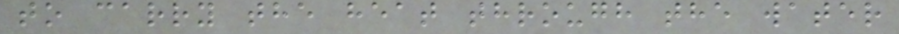to carry the heat through the water
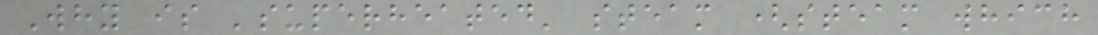Why is 'superheated' steam (steam which
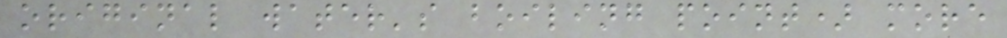original water's boiling point) more
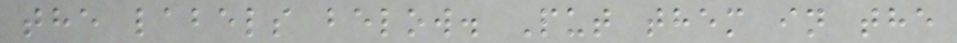the labels below. Put them in the
